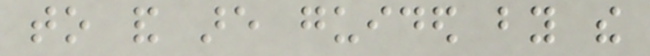to and are guided by the
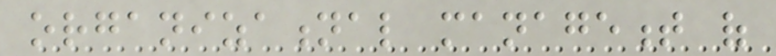organizational management of
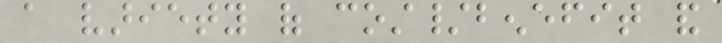a variety of cost/benefit and
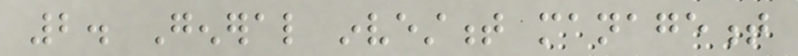2. General investment management
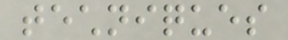techniques
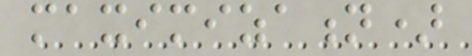maximization)
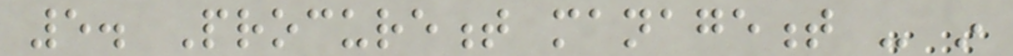5. Procurement management - in
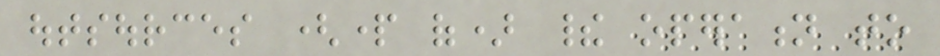outsources (part of) their operation to
